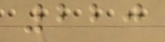220
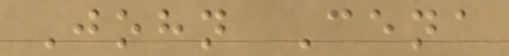John Cena
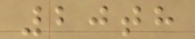20th
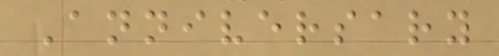Anniversary
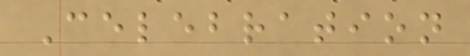Celebration
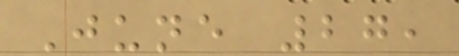June 27,
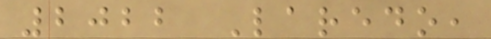2022 Laredo,
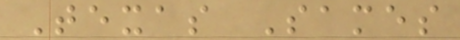Texas Sames
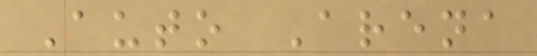Auto Arena
